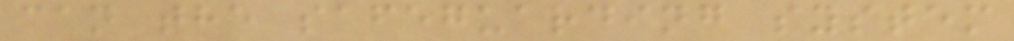can the safeguarding system
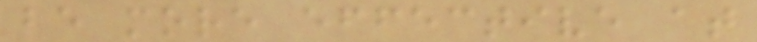be more effective at
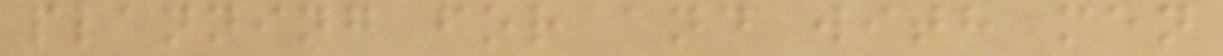planning for and with men
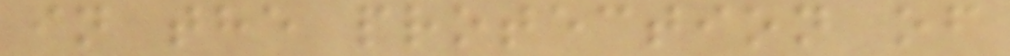in the protection of
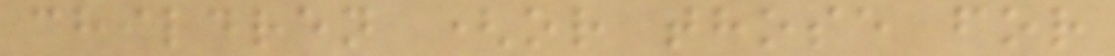children (or those for
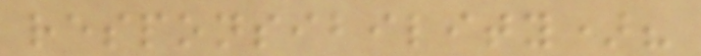responsibility)?
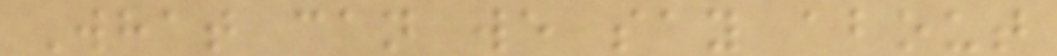What can we say about
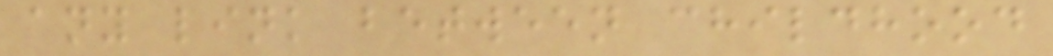any link between childhood
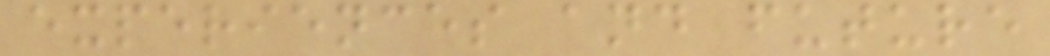experiences and future
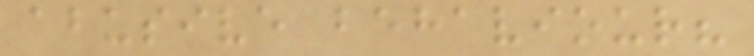abusive behaviour?
